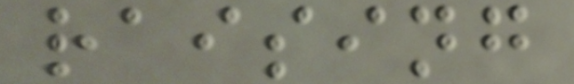raising
